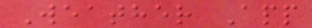Weather App
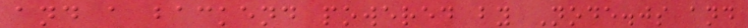and a backend powered by Node.js and
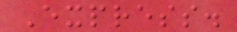Express.
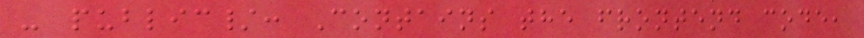- public/: Contains the frontend code,
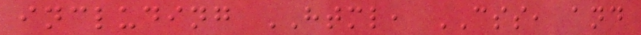including HTML, CSS, and
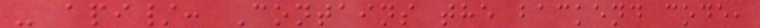- api/: Contains the backend code,
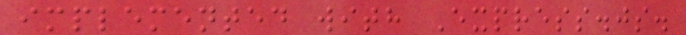implemented with Express.js.
